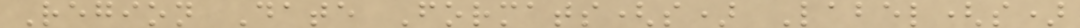Region Date Formats(s) Label(s)
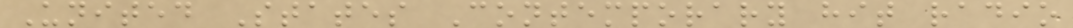United States Contemporary hit radio
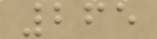265
